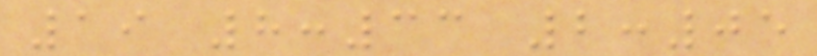19 8:33 2:05
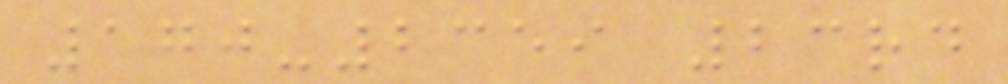170-2359 23rd
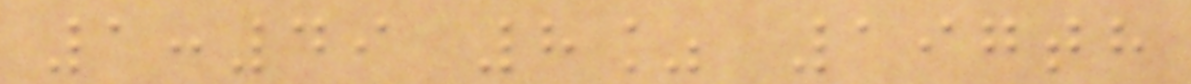1:49 8% 197th
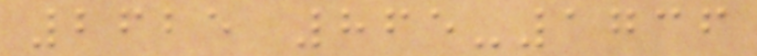2625 865-1736
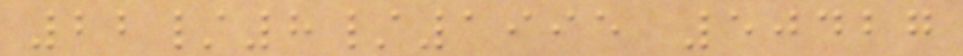22/8/1995 50427
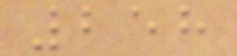258
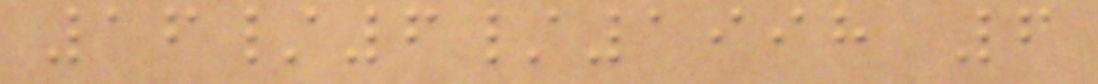16/6/1998 6
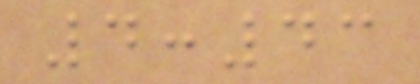4:43
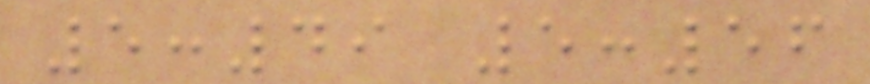5:49 5:56
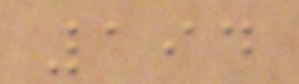194
